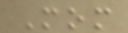Mom
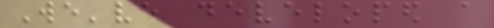We've developed a
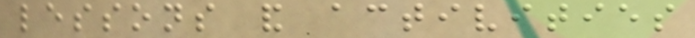lessons and activities
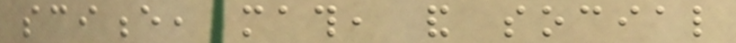science, math, and social
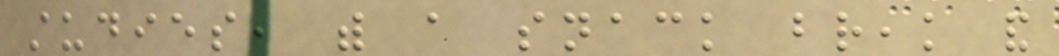studies, with a snack break and
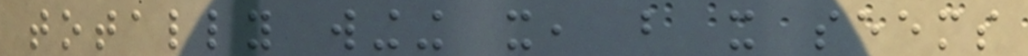totally winging it, but it seems
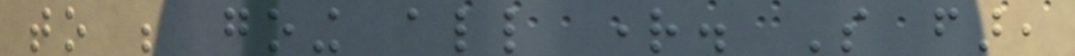to be going all right. So far,
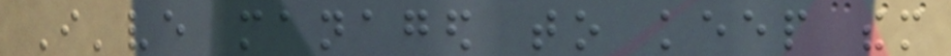I've managed to keep them
